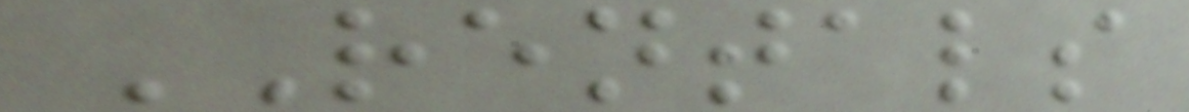RENTALS
